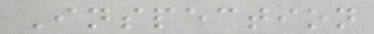Inspection
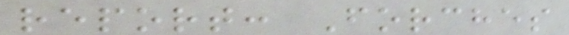report: Forches
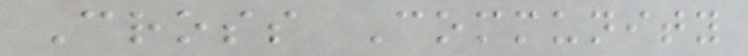Cross Community
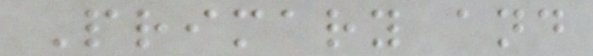Primary and
